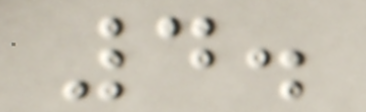4.
